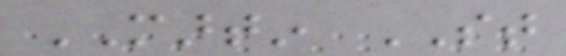MARTIN ST
